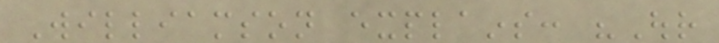Williamson explains: "Our
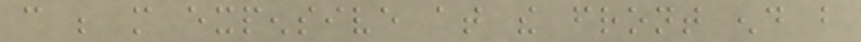can be more expensive at the front end but
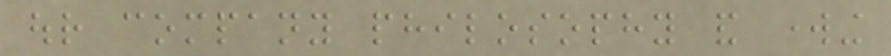our company philosophy and working
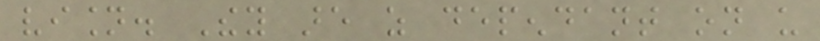vision. They are as dependant on us
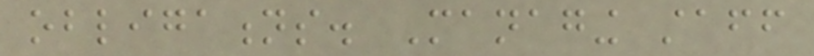obligations. Managing staff
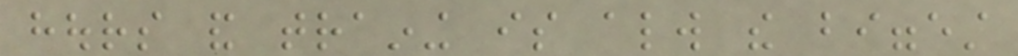hours and training is always the biggest
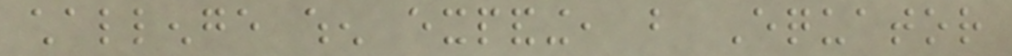challenge when expanding, but Equator
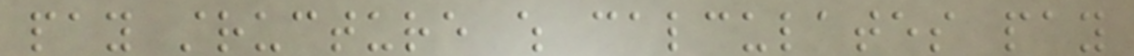pay structure which calculates pay
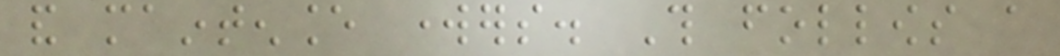and maintenance workers. This follows a
